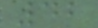42
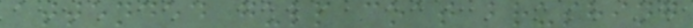attended gulp coat brushing
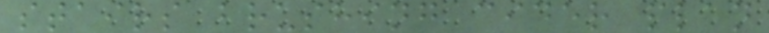stairs brushing cider plan
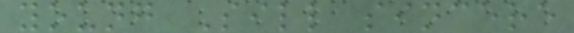young Sill sincere
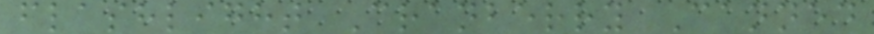flashlight Cranberry Canned
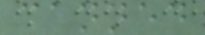canned
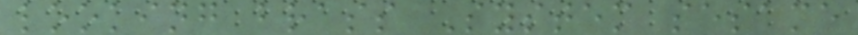looking brass System sesame
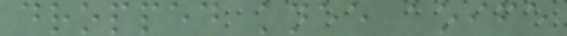dropped knee aoife
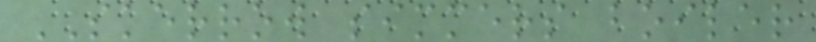SKERROW simmers boiler
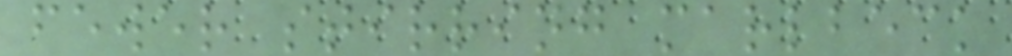fewer stirring marlbeck
